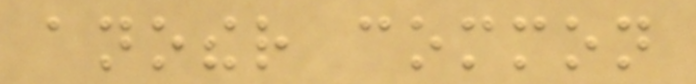another common
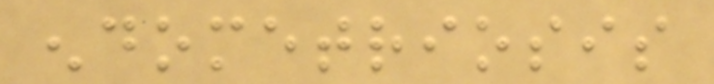endometriosis
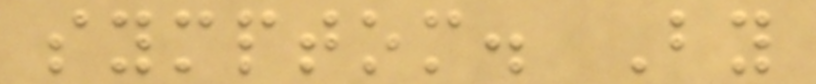symptom. By
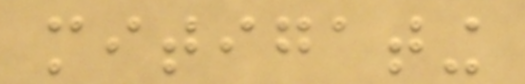mitigating
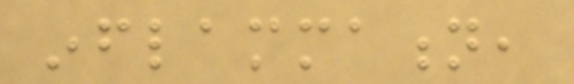inflammation,
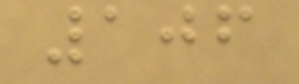106
